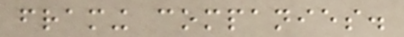framing companies.
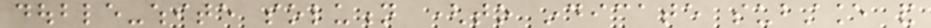double-white solution (to indicate substance and
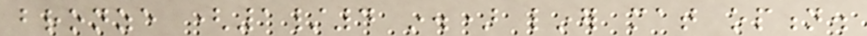bronze (1/4 in.) liner mat option.
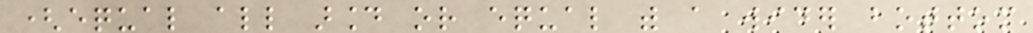(equal all around or equal with a wider bottom
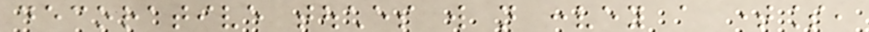decorative touches will not convey a timeless,
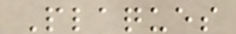Plaques
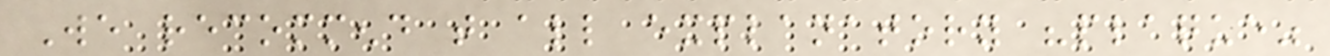We recommend that all explanatory "plaque"
